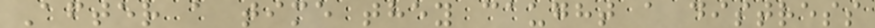After a time they caught a distress
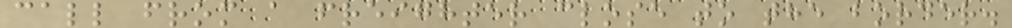call from a freighter close to the border.
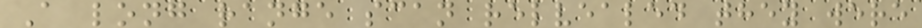A long range scan relvealed they were
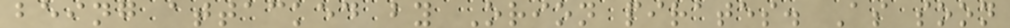being attacked by Orion pirates. As soon
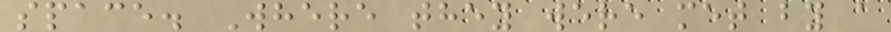space. Where they were met by a
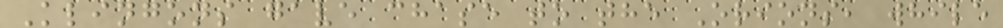Klingons gave chase to the Orions, while
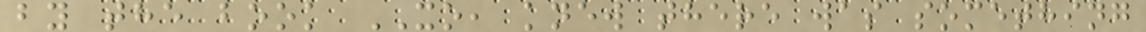by the book XO, knew there was something
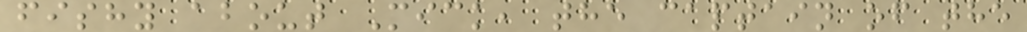fishy about Mick, the captain of the
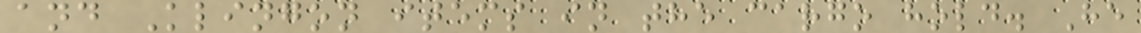and Klingon items in the cargo hold. He
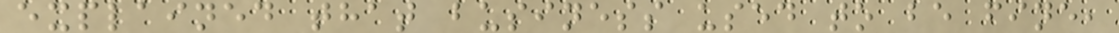explained that business used to be fine,
